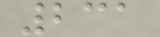231
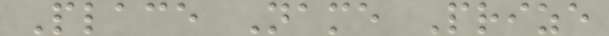Place Name Prize
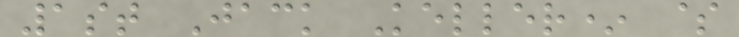1st Jack Keller* $
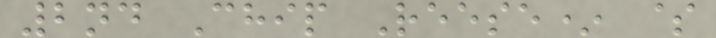2nd Chip Reese* $
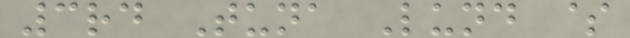3rd Tuna Lund $
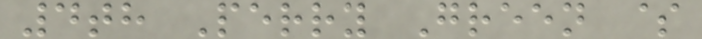4th Perry Green $
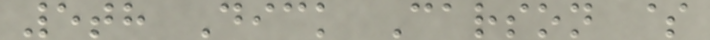5th Dick Carson $
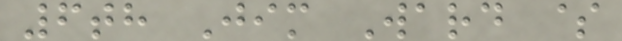6th Jim Ward $
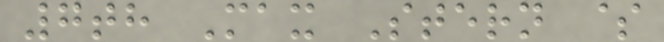7th Max Stern $
